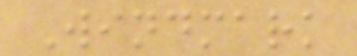Windmark
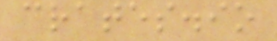crates.io
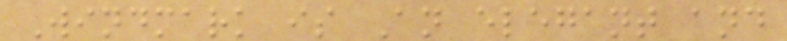Windmark is An elegant and
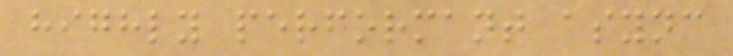highly performant async
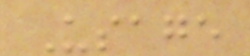Usage
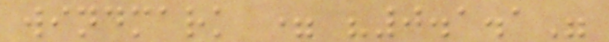windmark = "0.1.1"
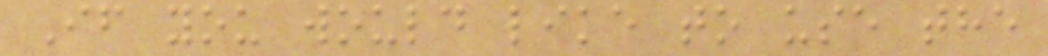If you would like to use the
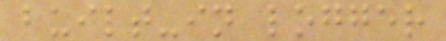built-in logger
